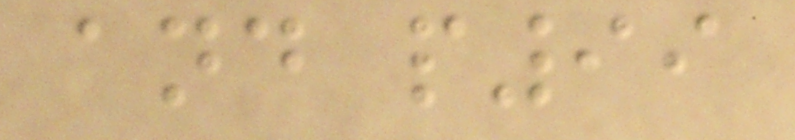and p99
